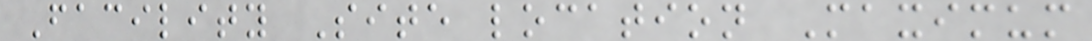Facility Site location Maximum
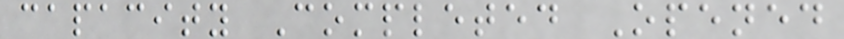capacity Completed Opened
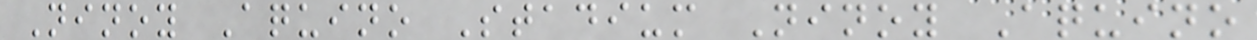Ninoy Aquino Stadium Ninoy Aquino
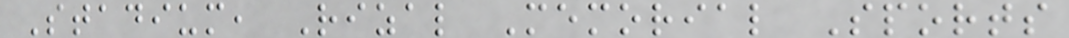Stadium, Rizal Memorial Sports
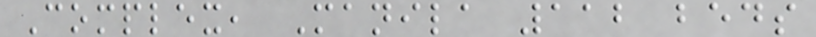Complex, Manila 112 beds
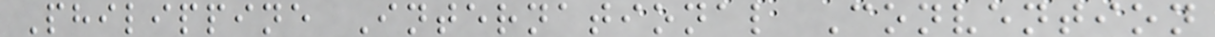Philippine International Convention
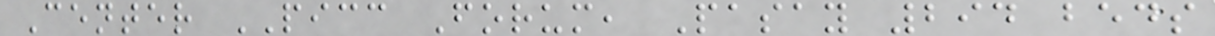Center PICC Forum, Pasay 294 beds
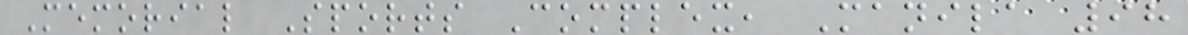Memorial Sports Complex, Manila 98
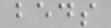beds
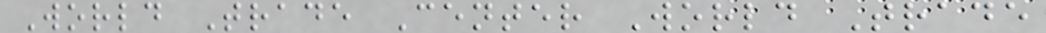World Trade Center World Trade
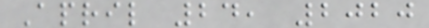April 24, 2020
